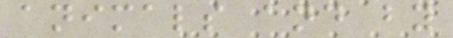animals and by
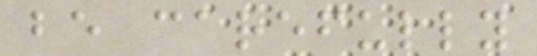be carefully
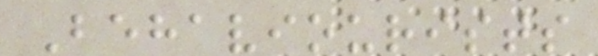Behaviourists
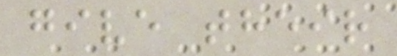give their
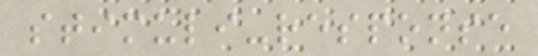stimuli-response
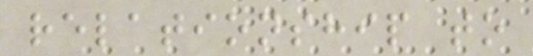relationship to
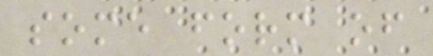some form of
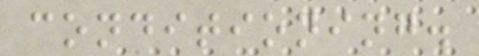conditioning.
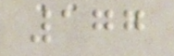177
